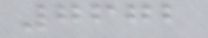7672
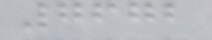7672
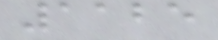1125
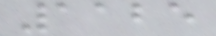1125
